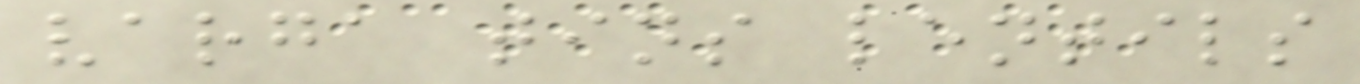varga tins lentils
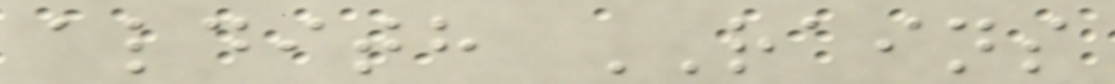aldith RAINS
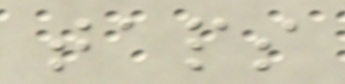taps
